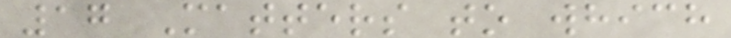17 Matters to which
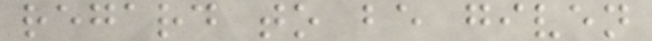regard to be given
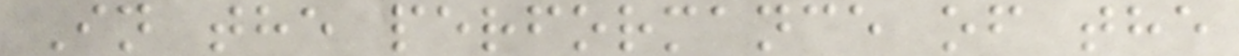In the performance of the
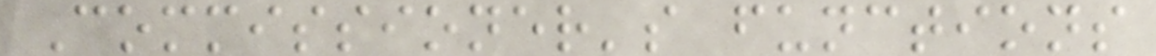Commissioner's functions
